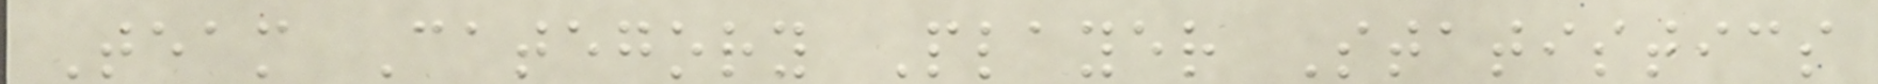Team Category Player Statistics
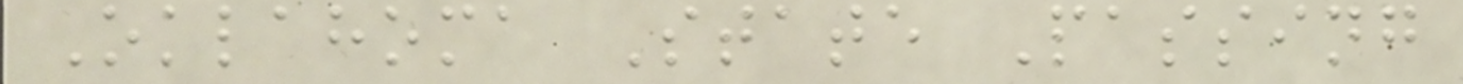Oklahoma State Passing
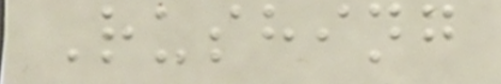Rushing
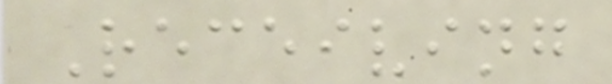Receiving
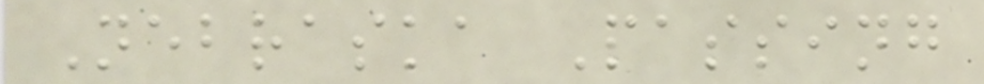Nebraska Passing
